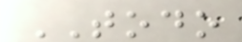TODO
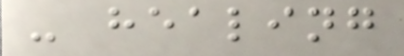- healing
